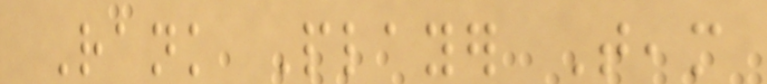Rank Player Team
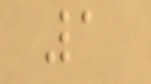1
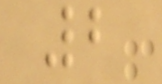2
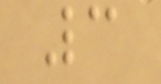3
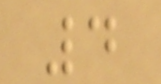4
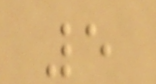5
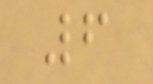6
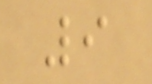9
